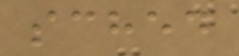sched
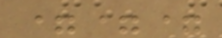===
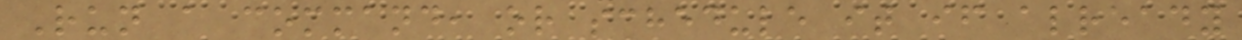Run a command, or schedule it if already
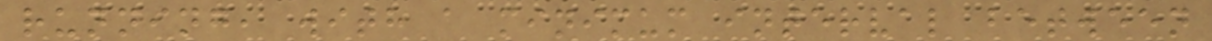running, with a minimum interval between
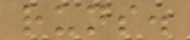runs.
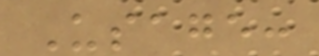Usage:
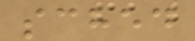sched
